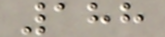188
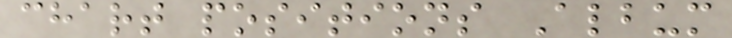chart positions Album
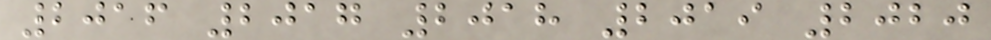2016 2017 2018 2019 2020
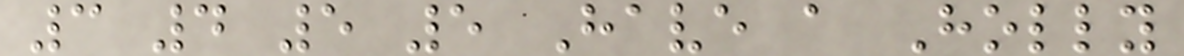3 4 5 5 Have a Holly
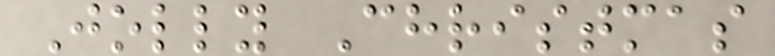Jolly Christmas
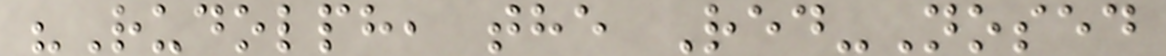"Rudolph, the Red-Nosed
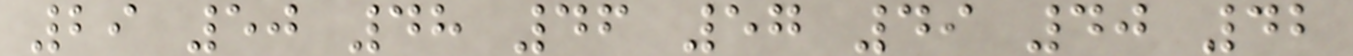29 50 48 46 57 49 40 42
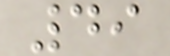49
